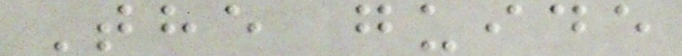The guide
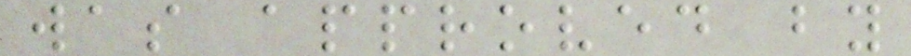was approved by
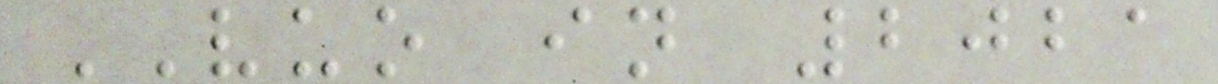VUO in 2021
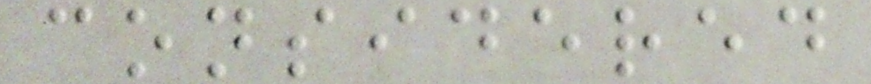considered
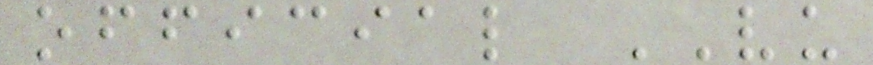official VU
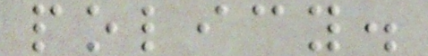policy.
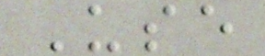Use
